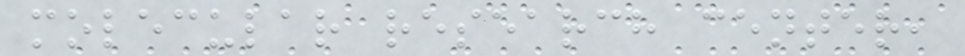molecular research center,
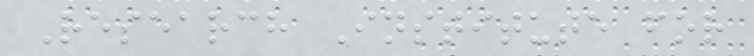Research Institute for
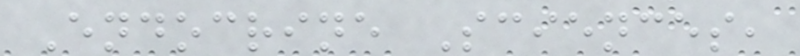Endocrine Sciences,
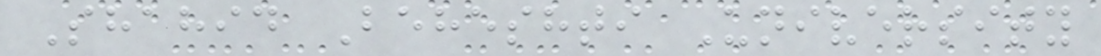Shahid Beheshti University
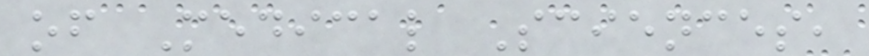of Medical Sciences,
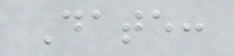Date:
